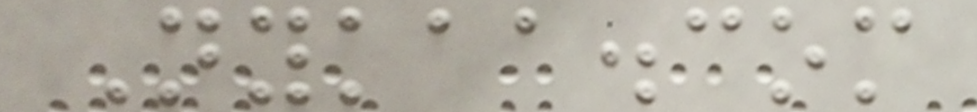Nykaa.com
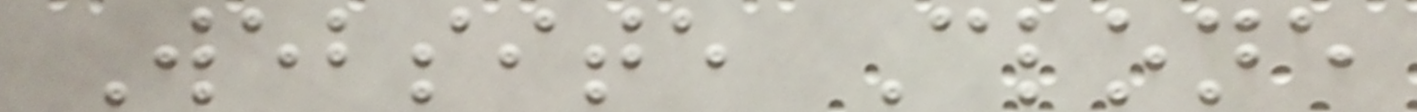Website Clone
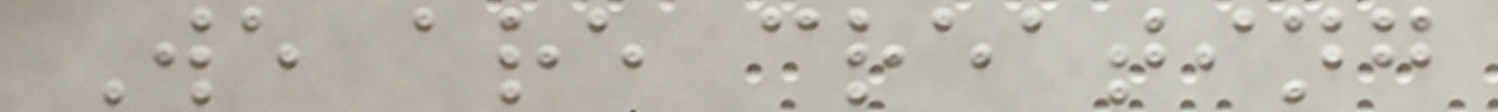We are creating
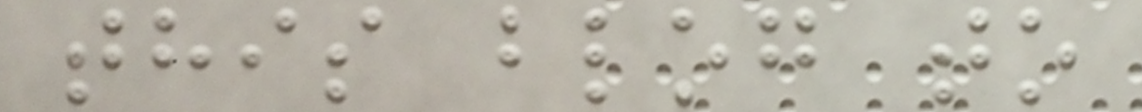this blog to
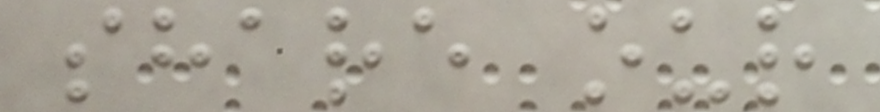share our
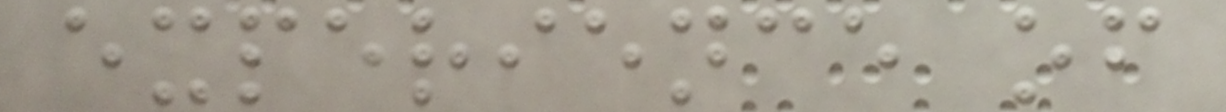experience of
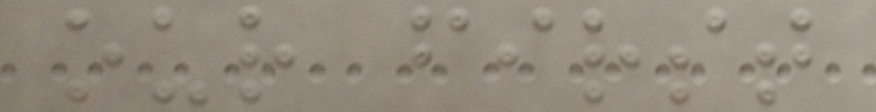our first
